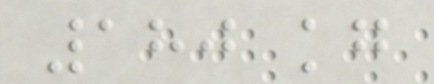180 kg
